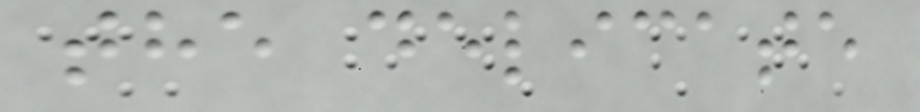the delicate
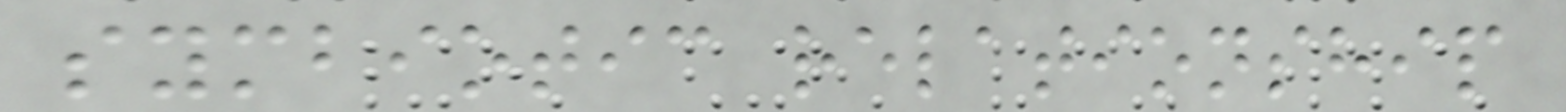symbiotic relationship
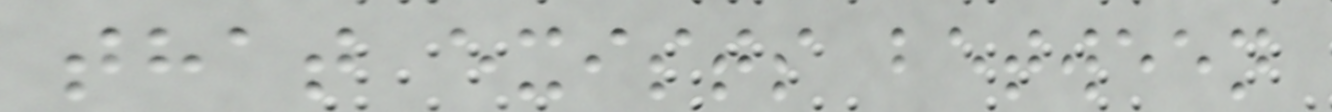that exists between
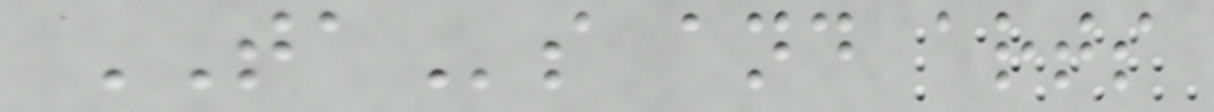TAs and arts
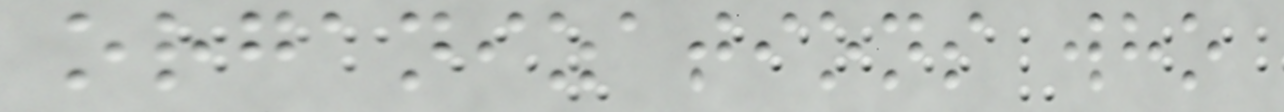organizations who
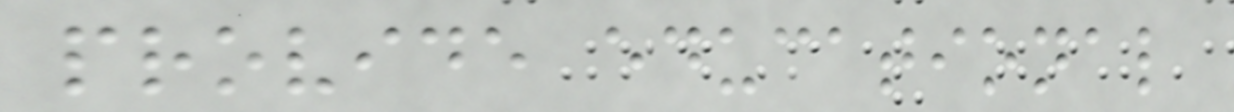provide educational
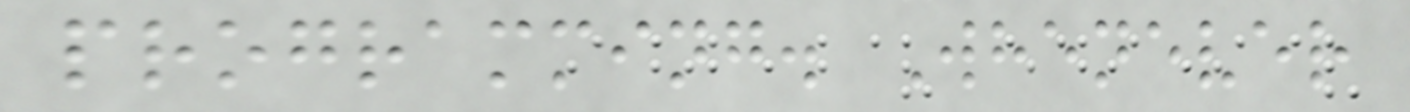programming. Whenever
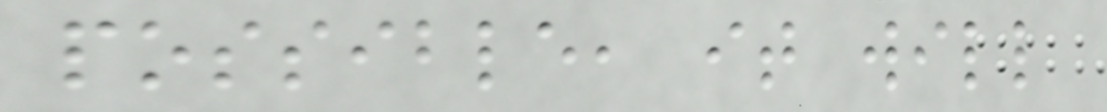possible, it will
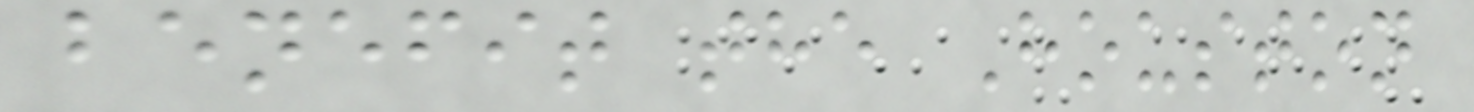benefit the Houston
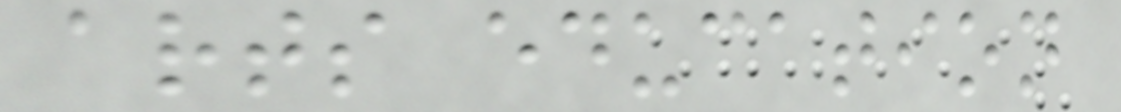arts education
